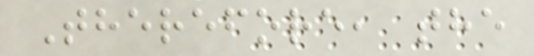Therefore, the
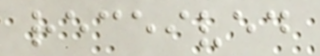received
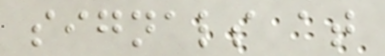signals at
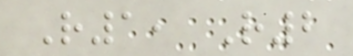R1, R2
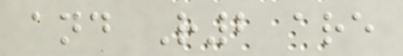and R2 are
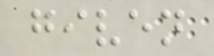given
